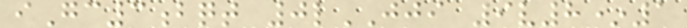iGc3bqt 0lJJI 9v8*1
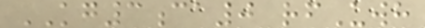KG3ca0 rfUwh
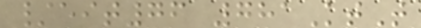/eit76 781KtT
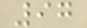97
